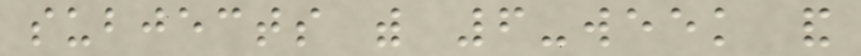subjects with 6-week and
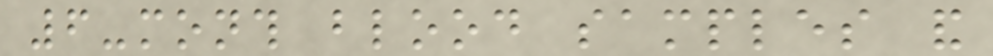6-month blood samples and
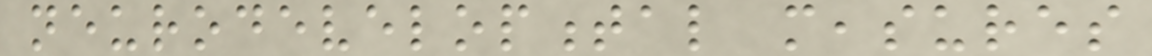neurodevelopmental measures
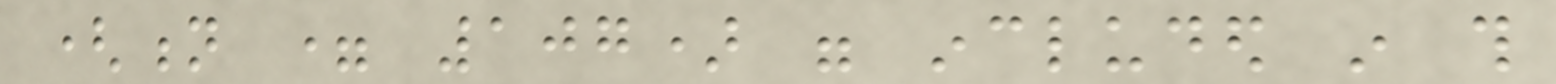(n = 107) were included in this
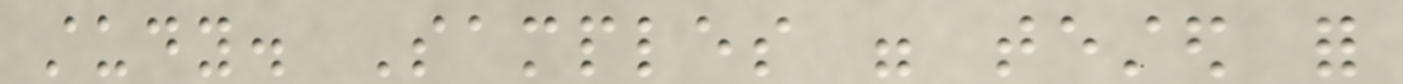study. Samples were tested for
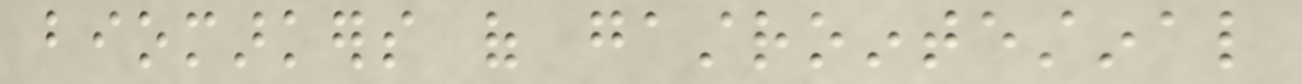biomarkers of gastrointestinal
